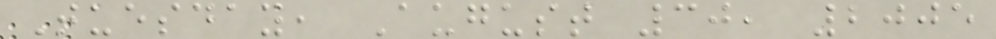Tuesday, August 30, 2005
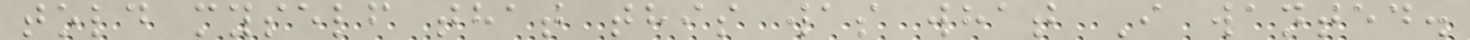told myself that this was what I wanted.
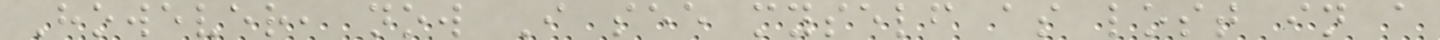However, now I see myself as lost in a
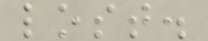lost.
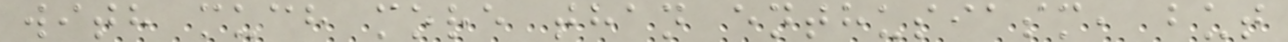with much more than enthusiasm, but
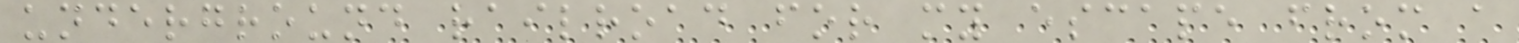underground railroad for my escape from a
